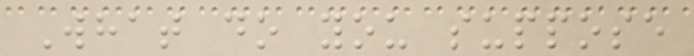What do you suppose
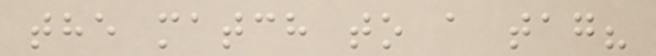the match to a tag?
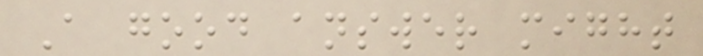A good answer might
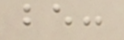be:
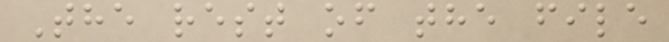The rest of the file
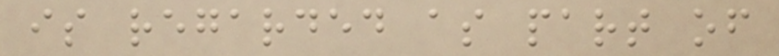is regarded as part of
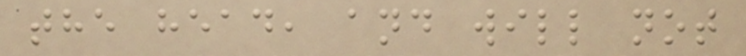the head, and will not
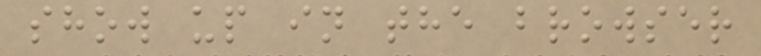show up in the browser
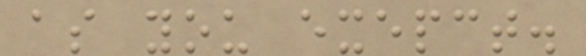as you exepct.
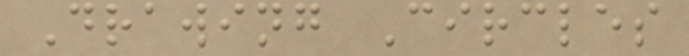Drawing Circles
